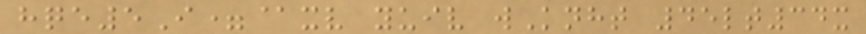hqe5I=@xv yuiv wKnht 45lt34x
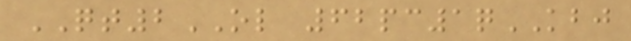QT2OL 62pc1qKBJ
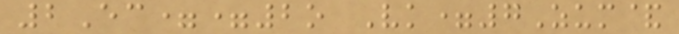2Ec==2o Vk=7Zum&
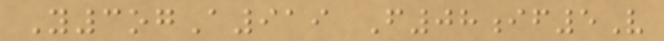Y3ogA919 F08if5V
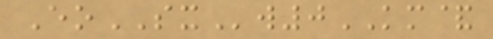EoSXw0KM&
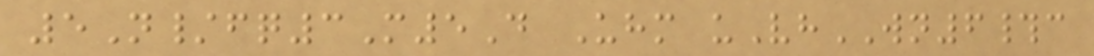5N/fq3M5D Uhm uVhWN6#c
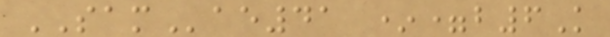SAMae41 *=b6K
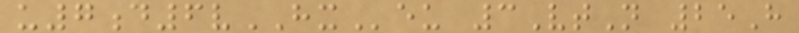u7d6vHXeu 3VtN 25H
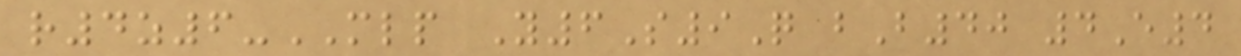r4z6-MLP Y6S9Q bB40 4E4
